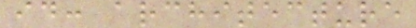id: architecture
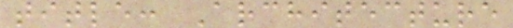title: Architecture
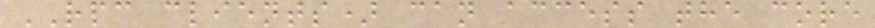RPC clients) can access the core
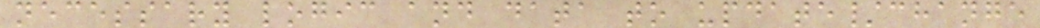necessary logic and data to update/change
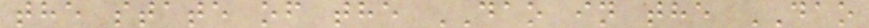the state of the DAO in the DAO
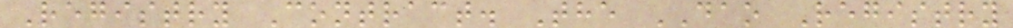Registry Contract. The DAO Registry
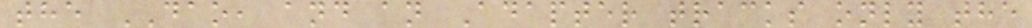the DAO, and an Adapter tracks only the
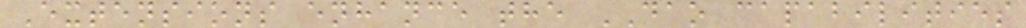Extensions enhance the DAO capabilities
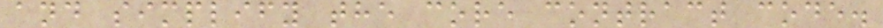and simplify the core contract code.
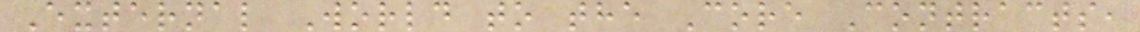External World to the Core Contracts,
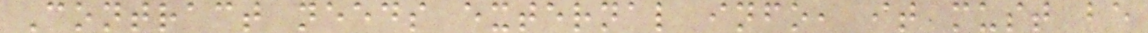Contract needs external info, it must be
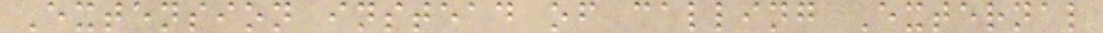Extension instead of calling External
